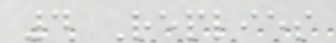4 Replies
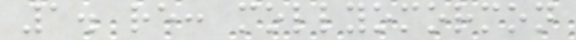1. re: mollyomormon
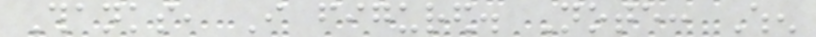Thanks, I figured. Note: When
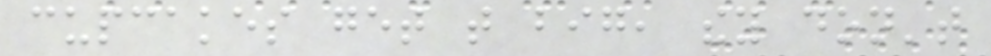cupcakes get that big, they don't
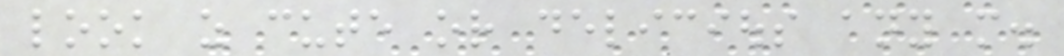look as cute or delicious any more.
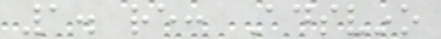1. re: Adsvino
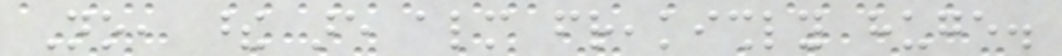No, these are almost freakishly huge.
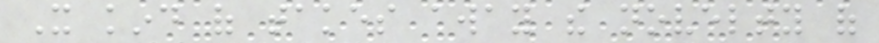It kind of takes away the novelty of
